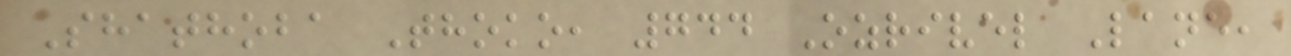Shathoba Thoko, 744 Ozrivel Lane,
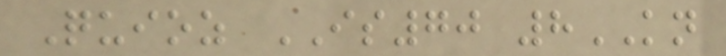Quioz IS70 8KN
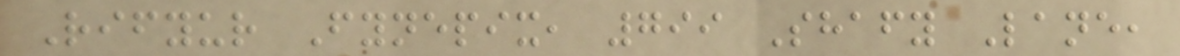Rifyur Fynepix, 799 Shafy Lane,
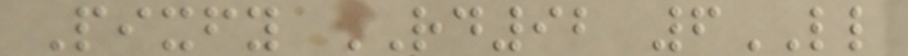Pixfy RD92 6LL
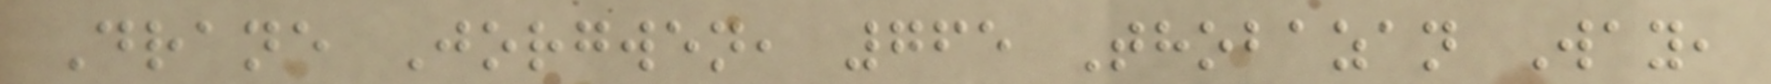Drane Jorgwen, 765 Thobazan Way,
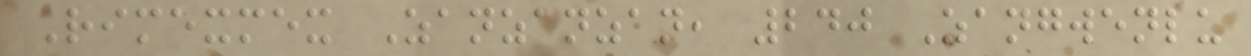Rimexmex Zanzanzan, 240 Zangwenlu
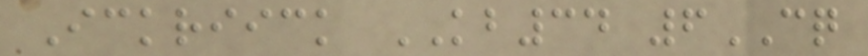Ickriick KB34 6CQ
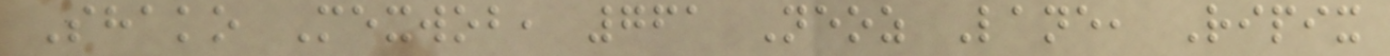Shako Mexwob, 761 Neoz Lane, Ripix
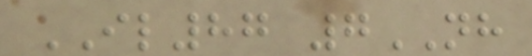IL87 7NH
